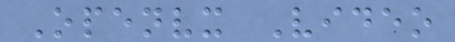Openvx Video
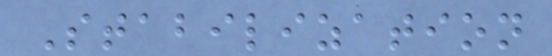Stabilization
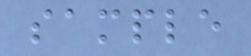sample
